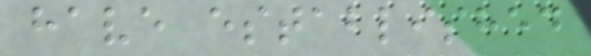have established
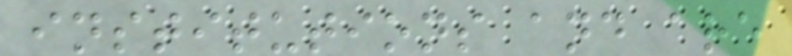institutions and are
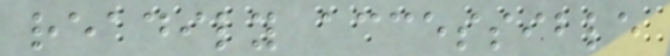readily accessible
